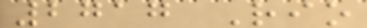2717 Rio
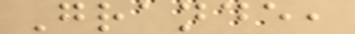Grande,
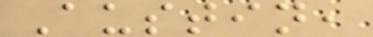Austin,
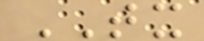TX
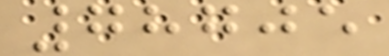78705
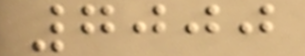7000
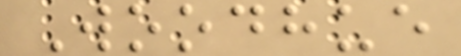Woodhue
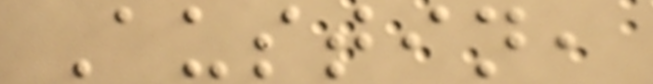Austin,
